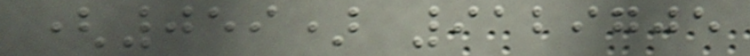(059) 9129705
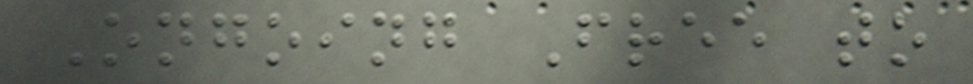Ongoing Free to
